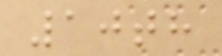10th
